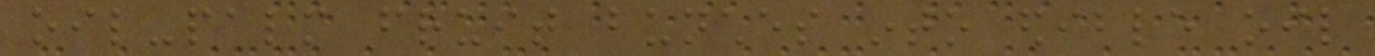oil-palm fruit bunches into edible oil
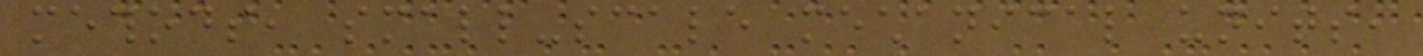methods, small-scale mechanical units,
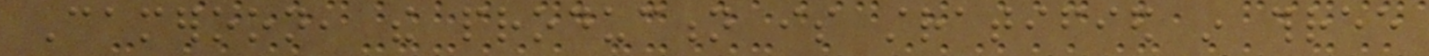Cameroon, the production is stratified in three
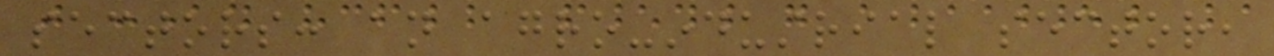sectors: an agro-industrial sector,
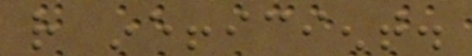rather inefficient.
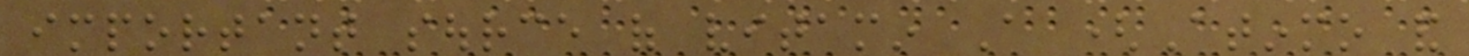important source of vitamin A (Atinmo and
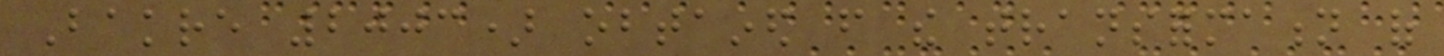Bakre 2003) obtained from the transformation of
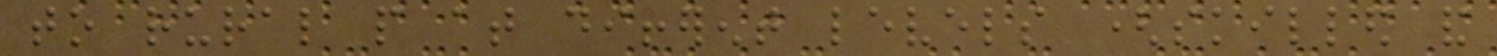to rural people at different levels (skilled and
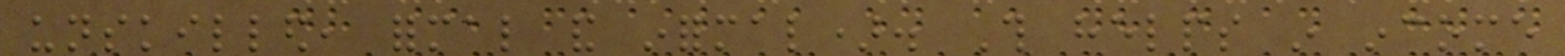unskilled, formal and informal). This helps in income
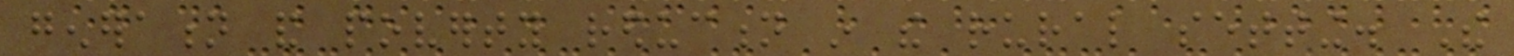generation and poverty reduction in the rural setting. The
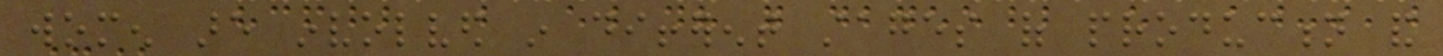women are involved in different stages of production and
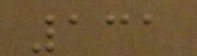131
